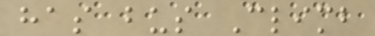has bus Climb
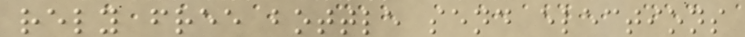rely free bottle send elections
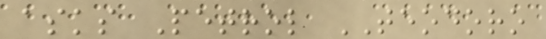asks Petrol TEODORO
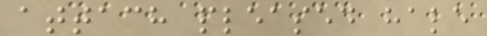attach pleased hale
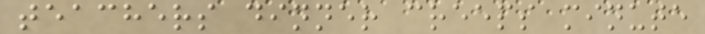teachers dinner creeps minute
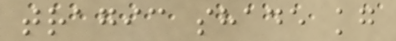tragic shade kg
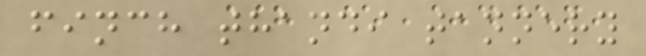finch thandi tannery
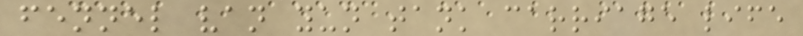fennel van yun tank carriage life
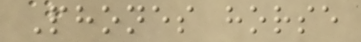Phones horse
